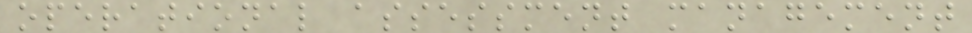operational assessment management
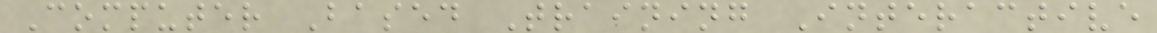Computer Based Training Interactive
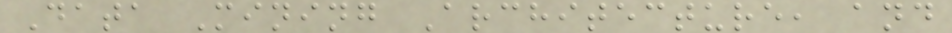Data Mining Architecture, and
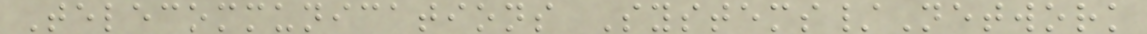Telecommunications Systems/Network
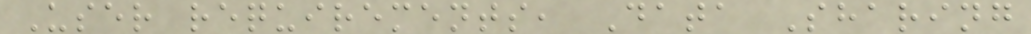User requirements, Data Sharing
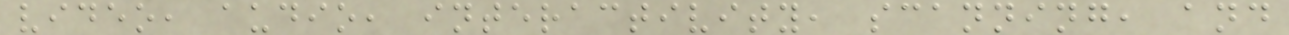video, audio, interactivity, scanning, and
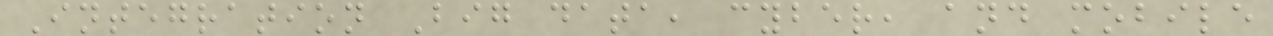Integration Big data, cyber, and mobile
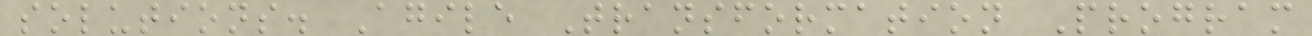solutions. Agile Transformation Program
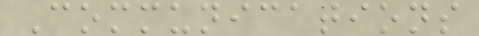Communications
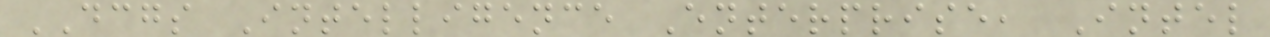DCGS Intelligence Enterprise, Intel
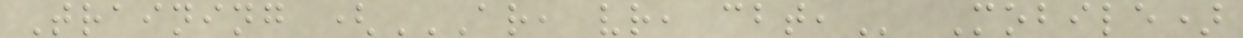Training (AR, VR, CBT, Mobile)
